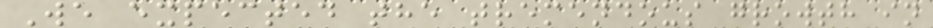We expected the tremendous growth in
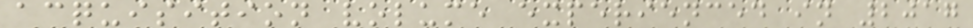acquisition volume experienced in 2017
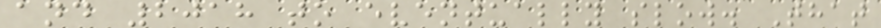and 2018 to eventually slow. That
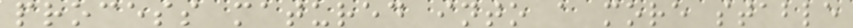process matured into a more stable
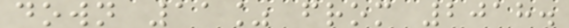down 11% from 2018.
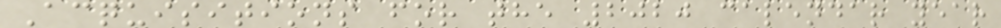Acquisitions for the 2020 calendar year
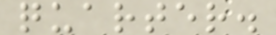quarter.
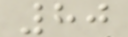80
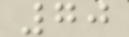70
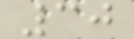30
